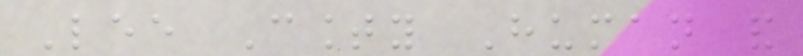Lee County Human and
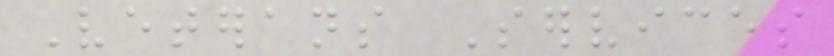Veterans Services
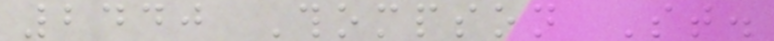2440 Thompson St.
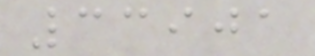33901
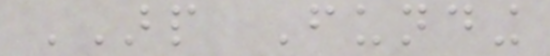ARP Funding
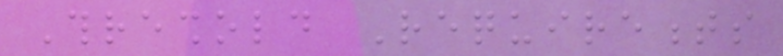Threshold Requirements
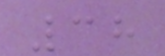38
